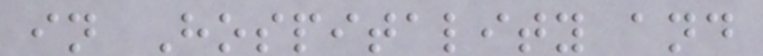in Hospitality and
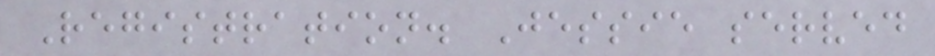Registration. Jessie served
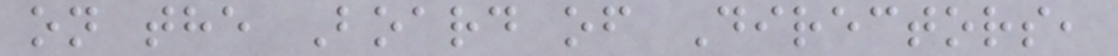on the Board of Directors,
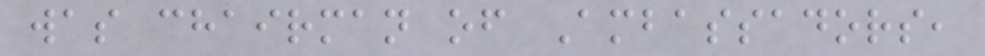was chairman of Ambassadors,
